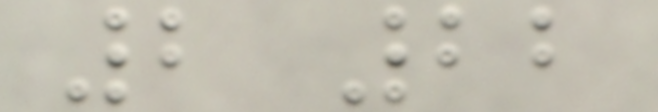2 22
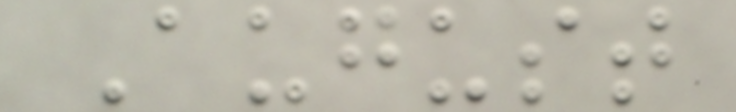August
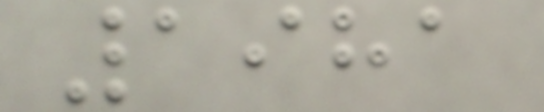1981
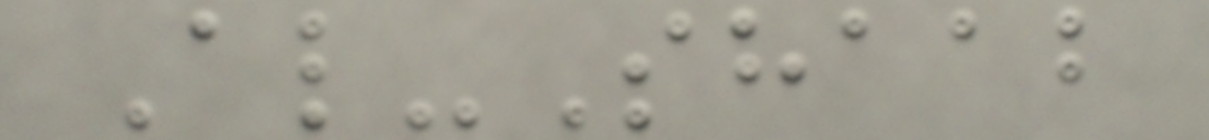Al-Shaab
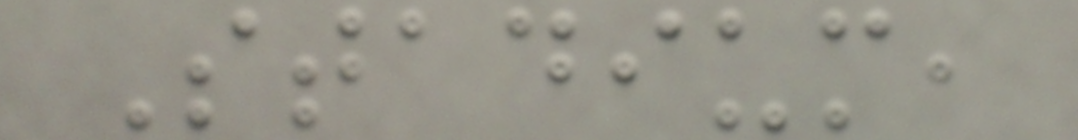Stadium,
